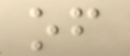of
